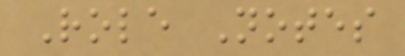Role Notes
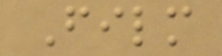Film
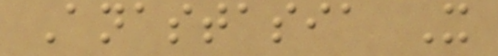Anastasia X
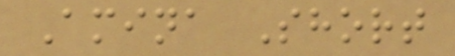Amina Short
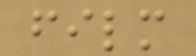film
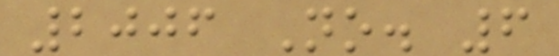2006 No. 6
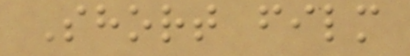Short film
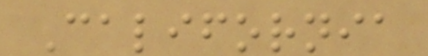California
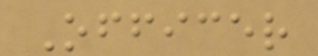Officer
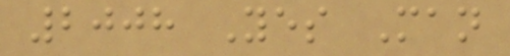2008 Yes Man
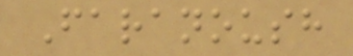Faranoush
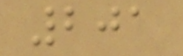201
